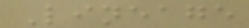Lineage
